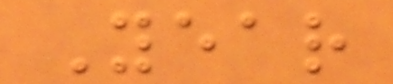Year
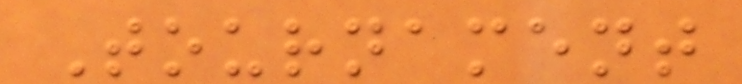Tournament
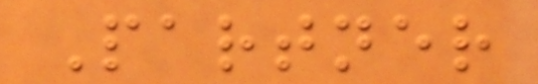Partner
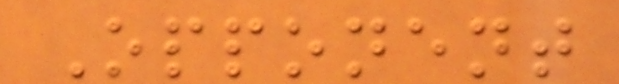Opponent
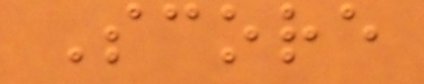Score
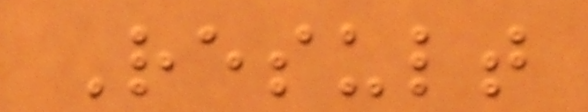Result
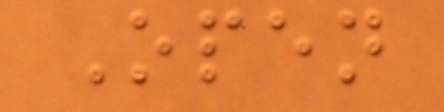Open
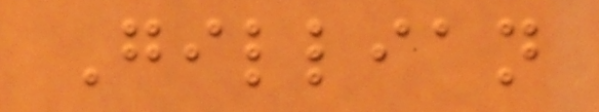Gillian
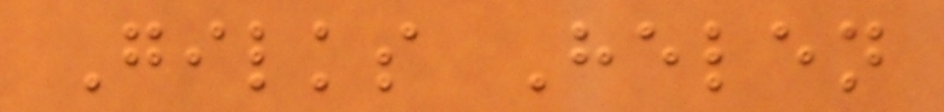Gilks Helen
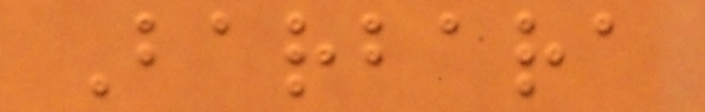Barbara
